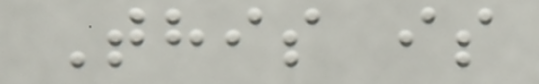This is
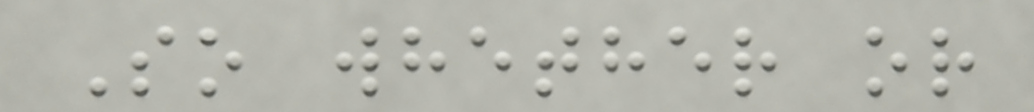So whether or
